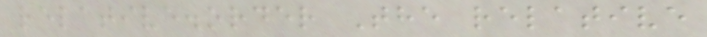relative.order The relative
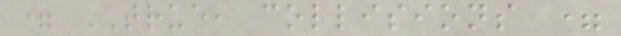= TRUE, collisions =
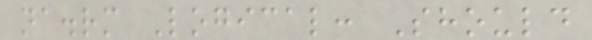na.rm Logical: Should
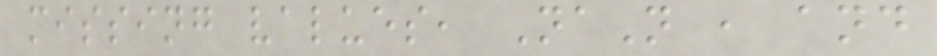missing values, NaN , and
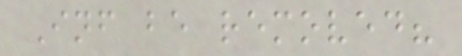Inf be removed?
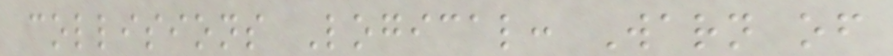collisions Logical: Warn of
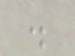.
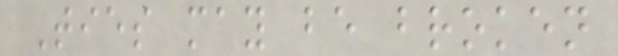Ties may be broken
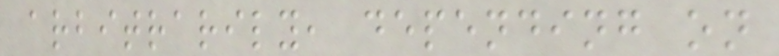arbitrarily, depending on
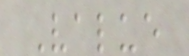Value
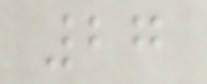27
